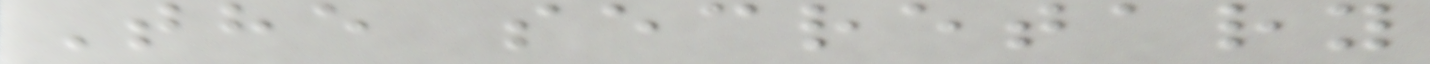The secretary
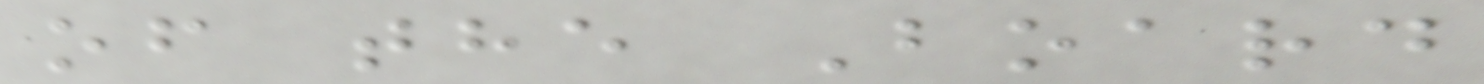of the Board
